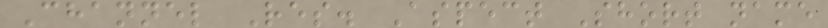Channel Res. Aspect Short name
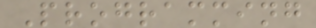Programming
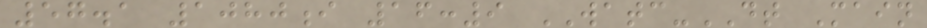57.1 1080i 16:9 WATC-DT Main
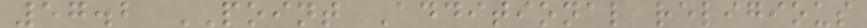57.2 POINT Additional religious
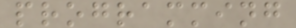programming
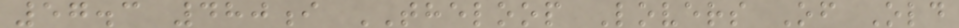57.3 480i THELOOP Lovers Of Old
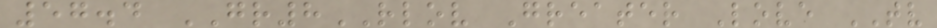57.4 GR8RLOV Greater Love TV
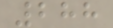288
